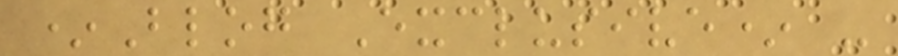*Blog Exclusive* -
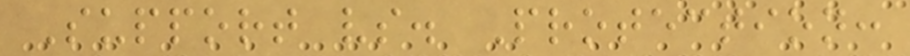Support vs. Protection:
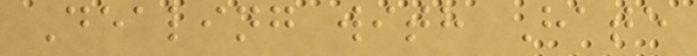Dealing with Hate
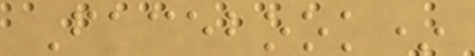Facebook*
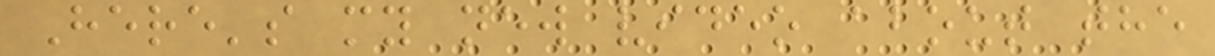Here's my new video about the
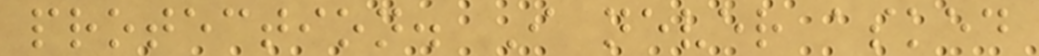protection. I never asked
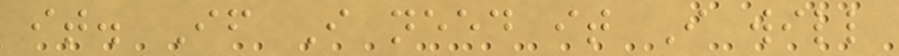it. If I need it I will
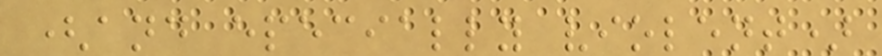(and epecially violent)
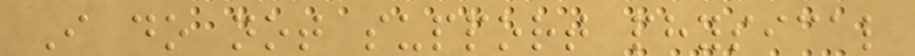I do not support physical
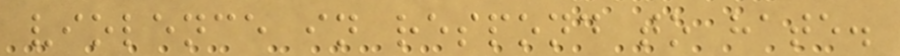violence in respond to hate.
